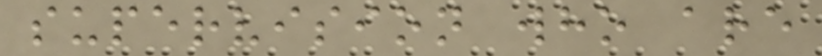supervision who are
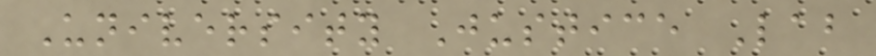University Justice Lab
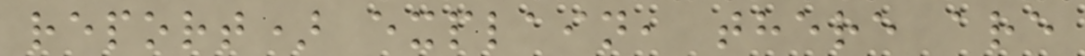report) explain, there are
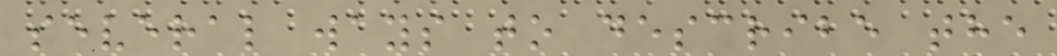several ways to describe the
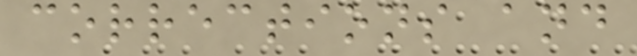corrections and
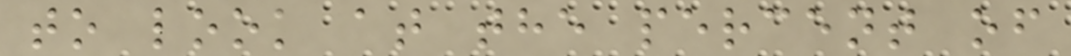to look at the percent of
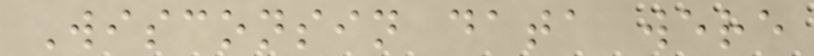Wisconsin data were
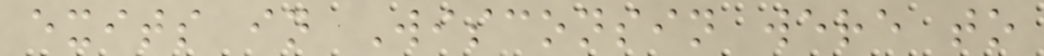exits in Wisconsin were to
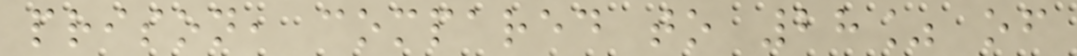prison, compared to 28% of
